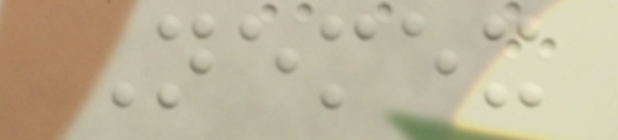Nemex
